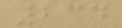234
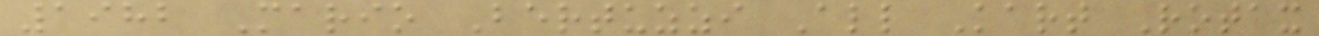1982 Mario Bertuzzi All Kart Rotax
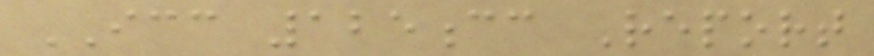ICC 125cc Report
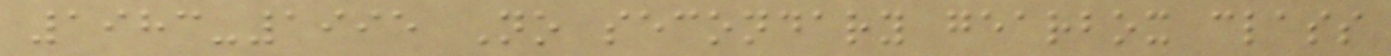1983-1995 No secondary gearbox class
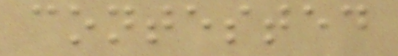contested
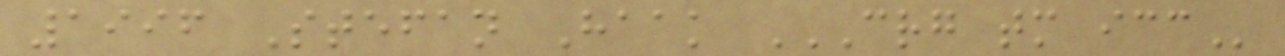1996 Stefan Haak CRG TM ICC
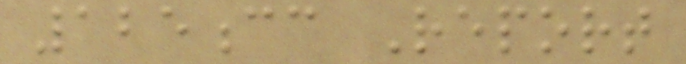125cc Report
